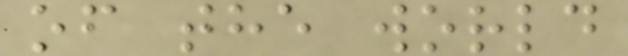of the world
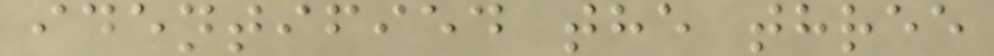identified the three
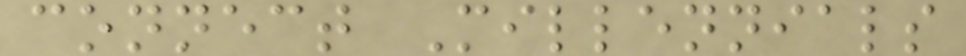connect Millennials
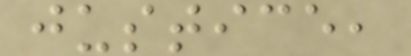justice,
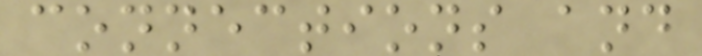connections and
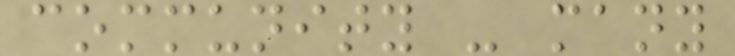community - many
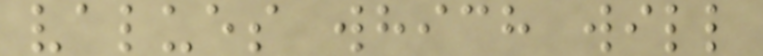values which will
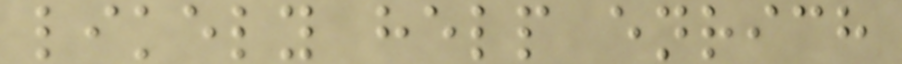likely help enrich
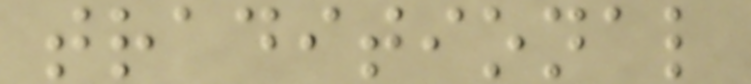traditional
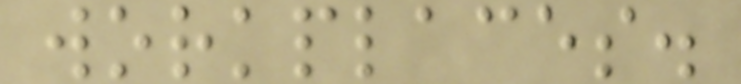workplaces.
